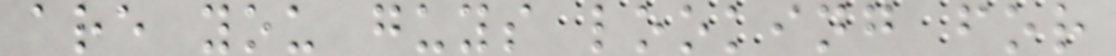are you guys looking for
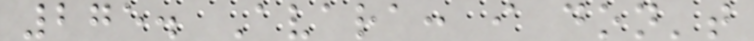275. Avara: i don't
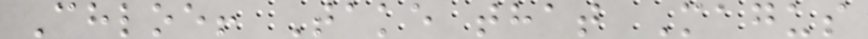Chloe! Take that Magus
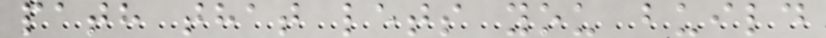path that lets you build
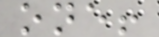one!
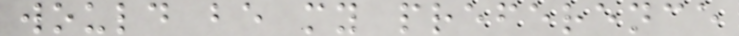would be my preference
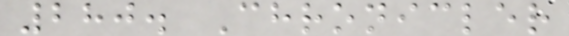280. Chronicler
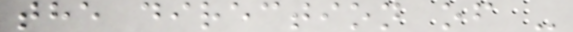the direction of -
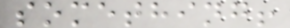something!
